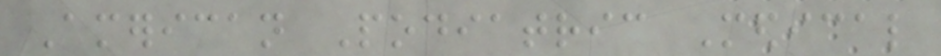American Podiatric Medical
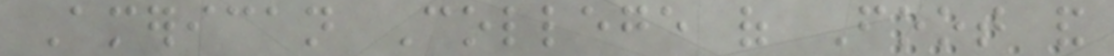American College of Foot and
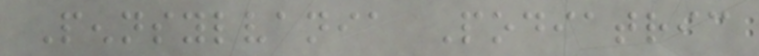Pennsylvania Podiatric
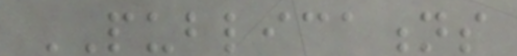PUBLICATIONS
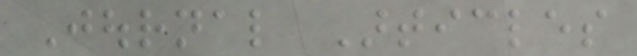Journal Articles
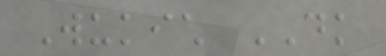Wukich DK
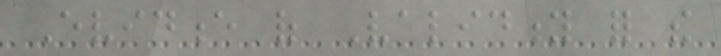Evidence of Validity for the
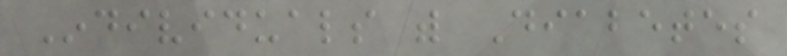Individuals with Diabetes
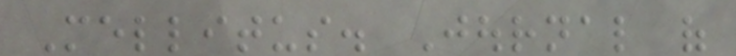Mellitus. Journal of
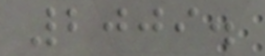2009.
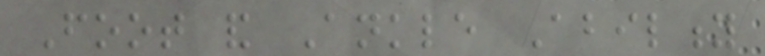Foot and Ankle Ability
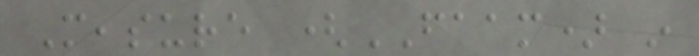Measure (FAAM) in
